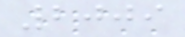2009
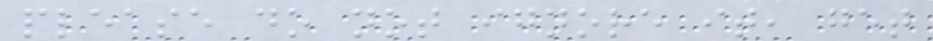please do not ignore it, get
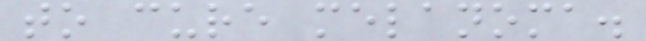to cure melanoma.
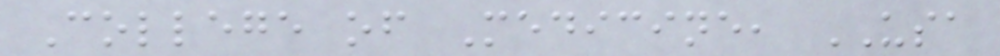College of Medicine, USA
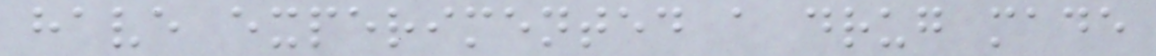have experimented a drug made
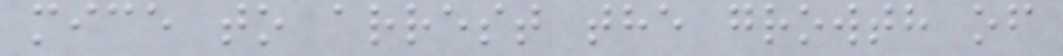mice to arrest the growth of
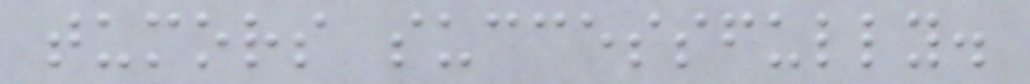tumors successfully.
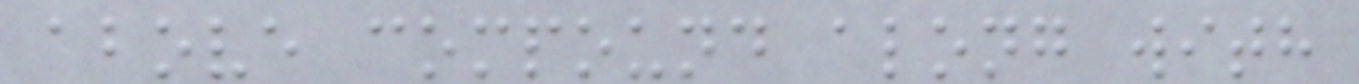above compound along with
